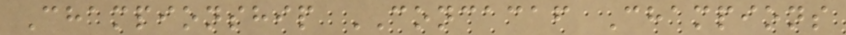Championship CONCACAF Champions
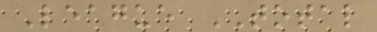League TOTAL
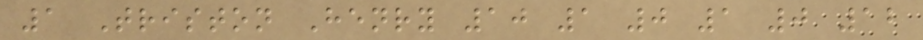1 Triston Henry 10 1 0 1 0 12
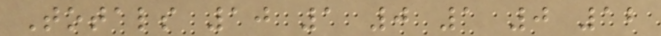Totals 10 1 0 1 0 12
